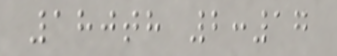180th 2:17
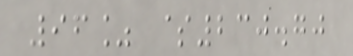96% $230.70
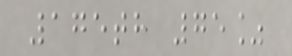175th 75%
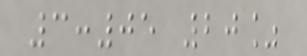3:05 20%
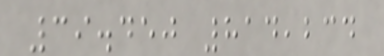39.450 814,234
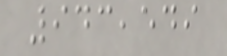943,549
